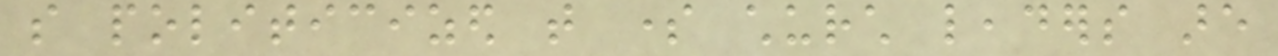so politicized that some church leaders are
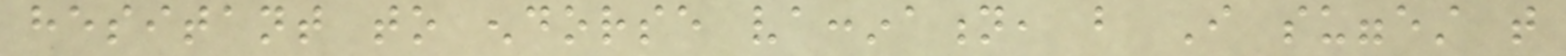hesitant to endorse vaccination, but I suggest that
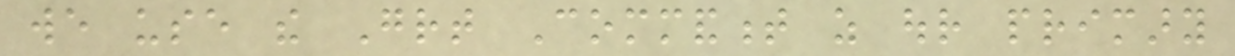we use the Great Commandment as our primary
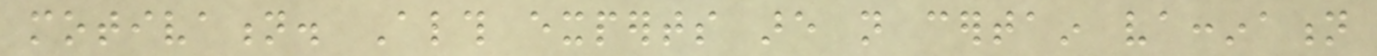motivation. Although experts are not certain vaccination
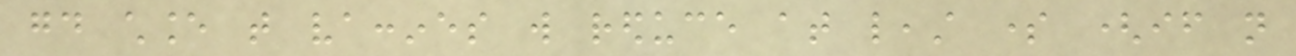good chance that vaccines will reduce at least some (if not
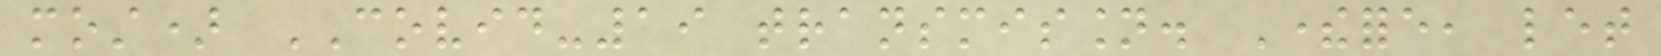most) COVID-19 transmission. Therefore, let
